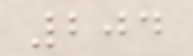204
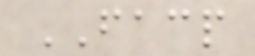FACP
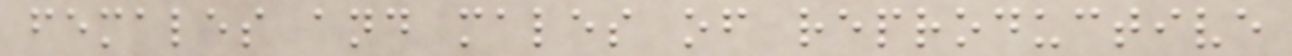females and males of reproductive
